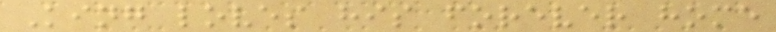King loves his forever home
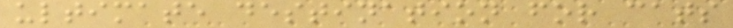ultimate destination for cats
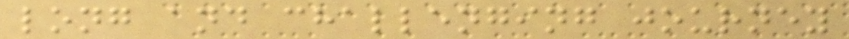long and challenging journey
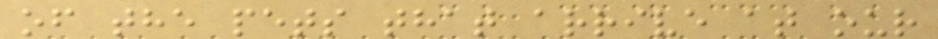of the pets that arrive at our
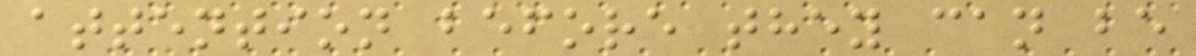attention before they can be
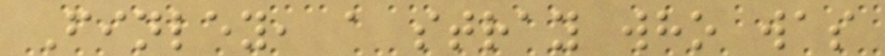Finley, a stray who was
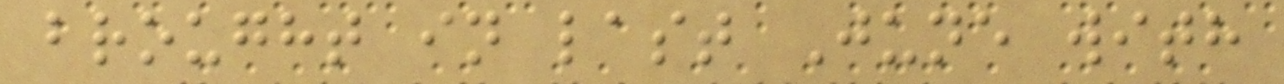brought in last June with
